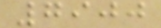7900
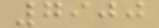7900
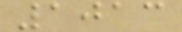1013
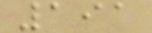191
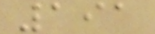191
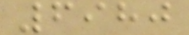6980
